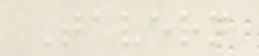Tavern
